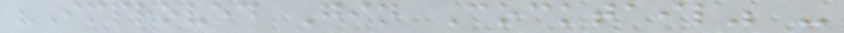"Improved Gin Cocktail" -
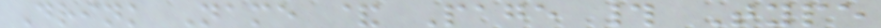Drink Name & Page # Type
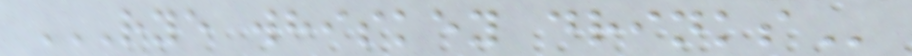RYE WHISKEY DRINKS
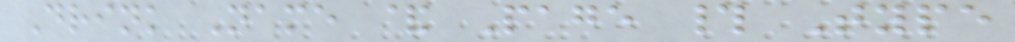Drink Name & Page # Type
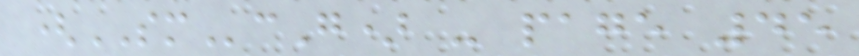(SMcG) - page 45
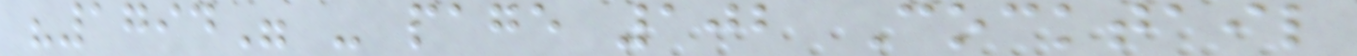"1794" - page 102 Cocktail
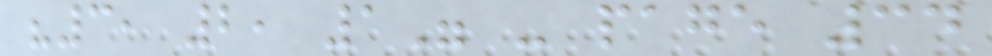"3, 2, 1" - page 34
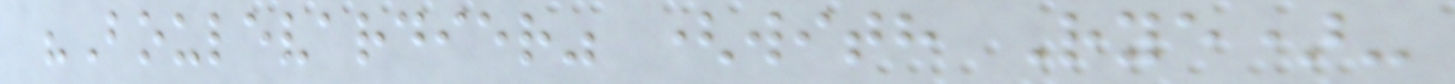"Boulevardier" (with Rye)-
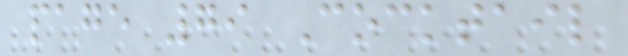page 79 Cocktail
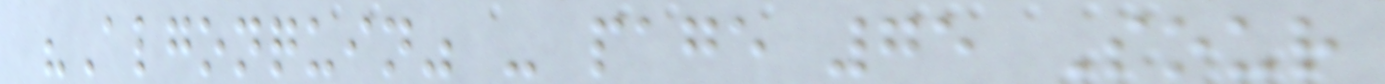"Algonquin" - page 75 Sour
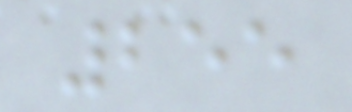255
